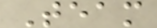Team
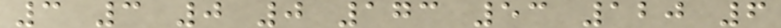3 3 0 0 173 53 120 6
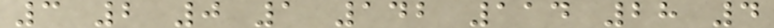3 2 0 1 142 114 28 4
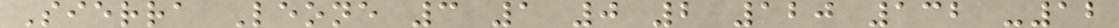Sierra Leone 3 1 0 2 120 132 -12
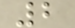2
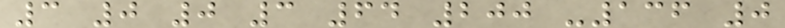3 0 0 3 64 200 -136 0
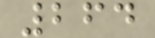264
